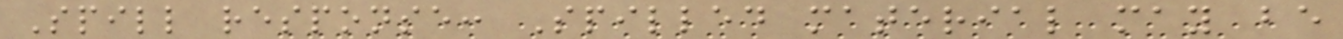Spill response: Spilled material may be
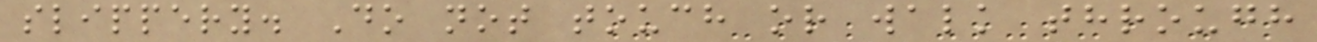slippery. Do not touch or walk through
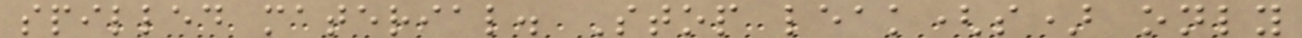spilled material. Stop leak(s) only
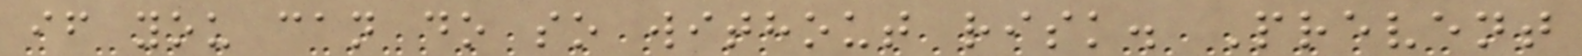if you can do so without risk. Prevent
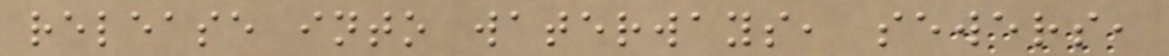release into waterways, sewers,
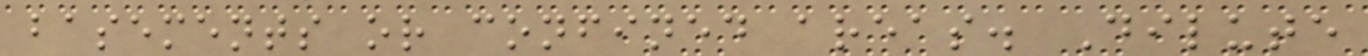basements or confined areas. Dilute
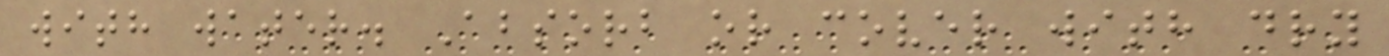with water. Absorb or cover with dry
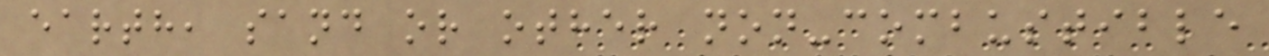earth, sand or other non-combustible
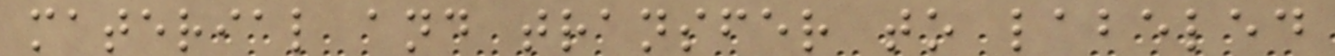material and transfer to labeled
